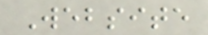Website
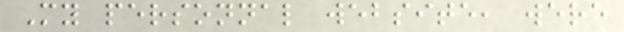My personnal website, were
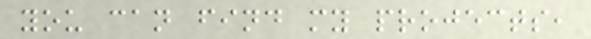you can find my projects,
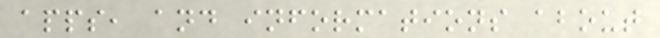apps, and informations about
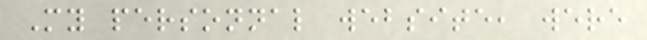My personnal website, were
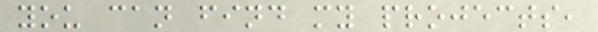you can find my projects,
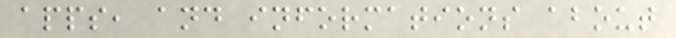apps, and informations about
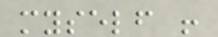myself !
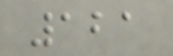121
